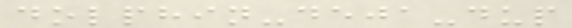dolphin-deja-dup
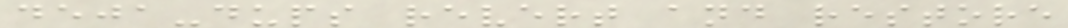deja-dups revert and restore
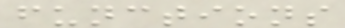functions
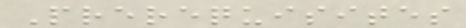Prerequisites
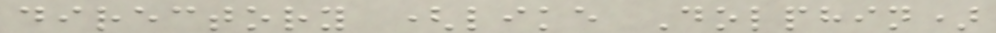directory (like Dolphin)
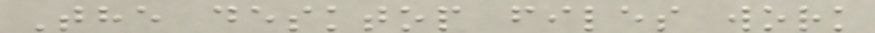The desktop files work
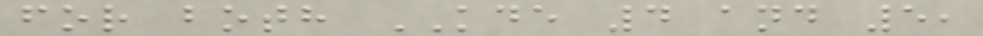for both KDE 4 and 5,
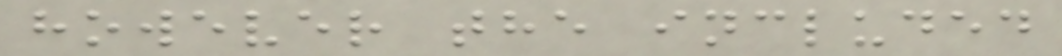however the included
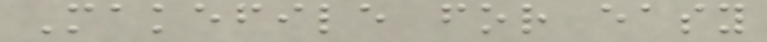Makefile for easy
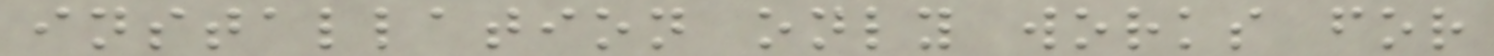installation only works for
